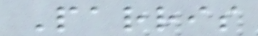Parris
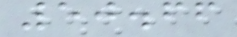50.66
